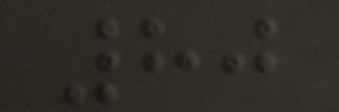80
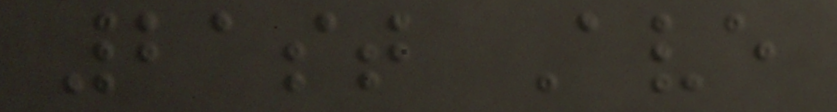21st Ave
